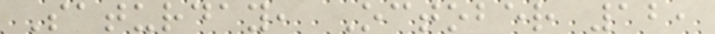Saturday, October 12,
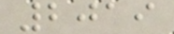2019
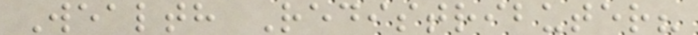Wealth Redistributer?
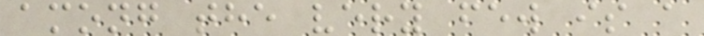among the very few is a
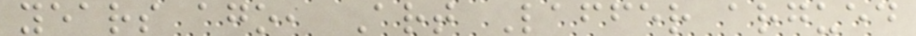years ago, Art Laffer argued
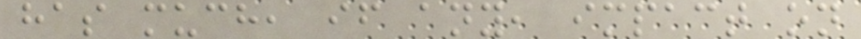has much, if any, impact on
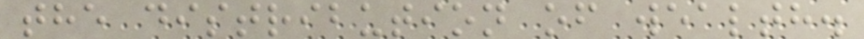the distribution of wealth.
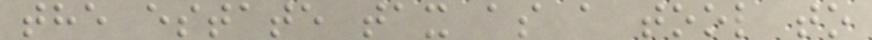the estate tax as a tool to
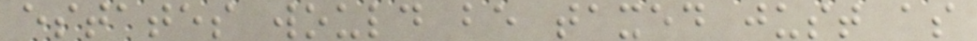estates would be taxed just as
